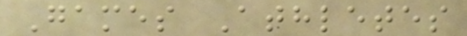Games Athletes
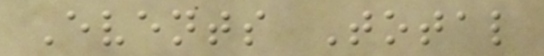Events Total
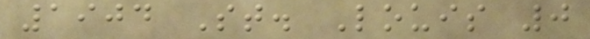1904 St. Louis 0
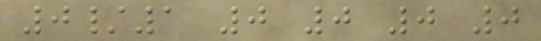0/1 0 0 0 0
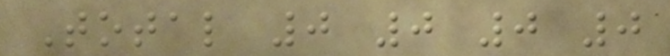Total 0 0 0 0
